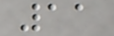11
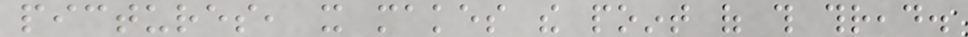pictures, it makes the point of this thread.
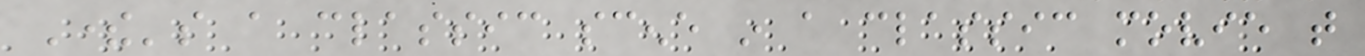There's a classic scene in a classic movie that
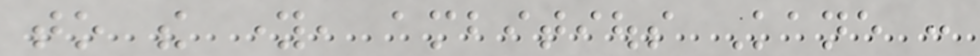to the young, ambitious Kane :
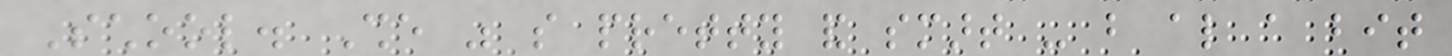School. She was so pretty and smart - but also a bit
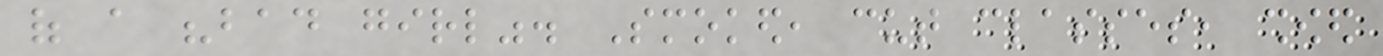of a "bad girl". Smoked, cut classes, showed
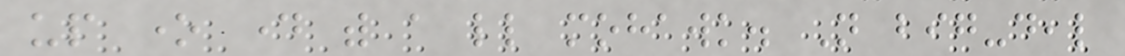up one day with a little mohawk. Not big-deal
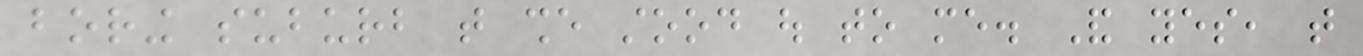boring suburb that she stood out to me. And yes, that
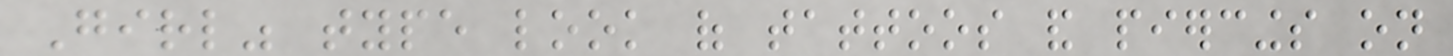Girl" type look of tattoos and piercings on
